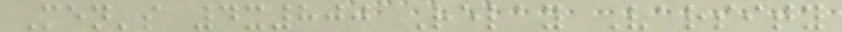Men's 4x800 Relay Varsity
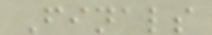Finals
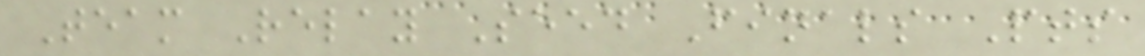Team Relay Seed Finals Pts
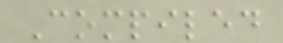Compiled
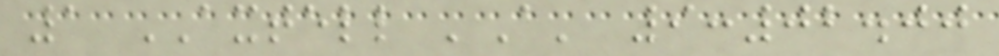1 AXTELL 'A' 9:02.00
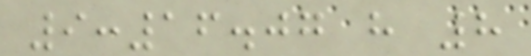9:16.07 h 8
